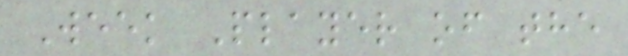Week Player of the
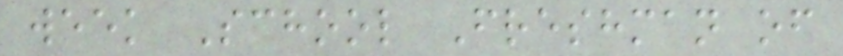week School Freshman of
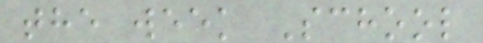the week School
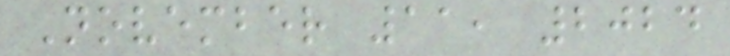November 11, 2024
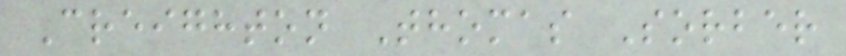Creighton Thomas Sorber
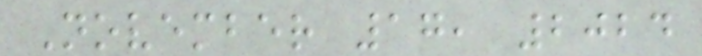November 17, 2024
